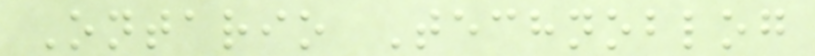Ontario Technoblog
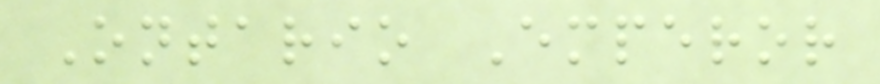Ontario Emperor
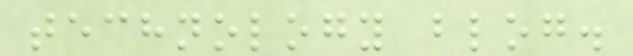technology blog.
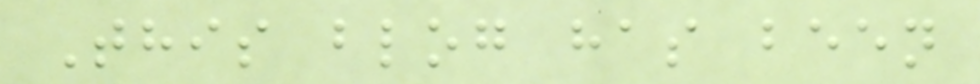This blog has been
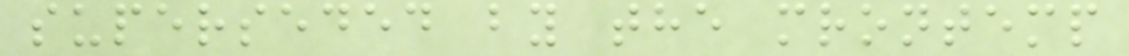superseded by the mrontemp
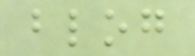blog
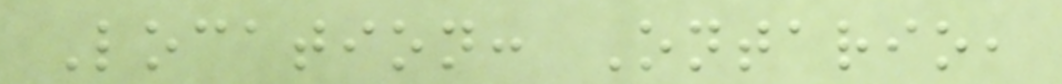Location: Ontario,
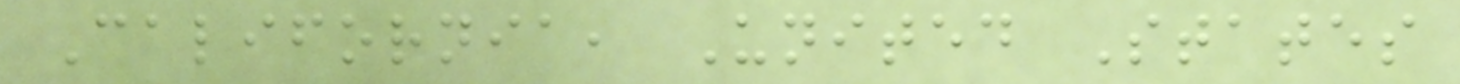California, United States
